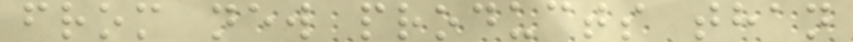from new products than
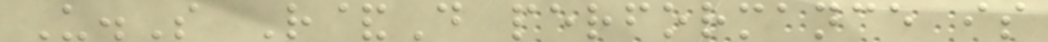U.S R&D performance is
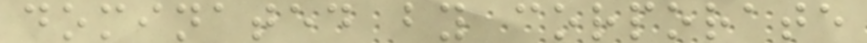dominated by corporate
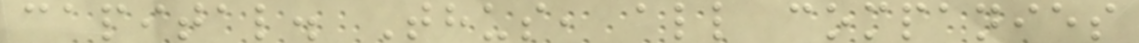capital. Thus, all companies
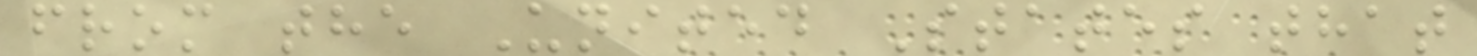from the United States that
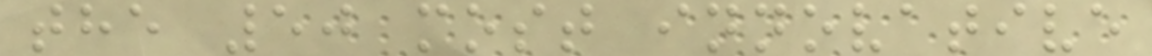the 50 most innovative
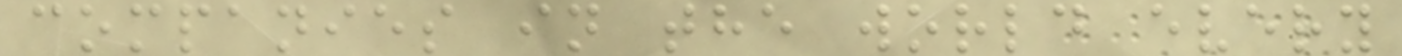companies in the world every
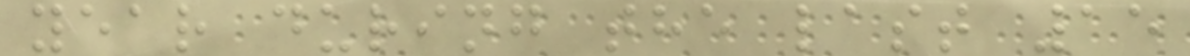year during the last 15
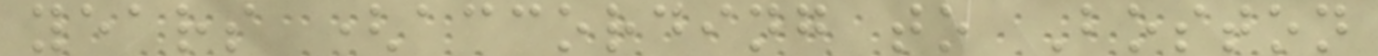years (according to Boston
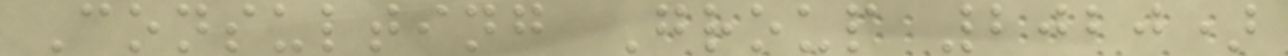Consulting Group 2020)
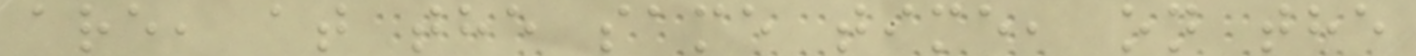are, at the same time, on the
